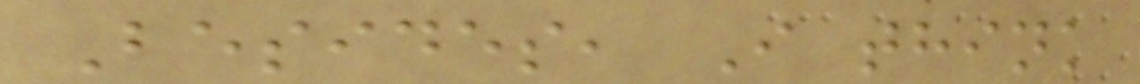Besides, I think
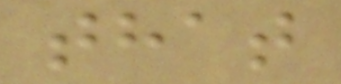that
